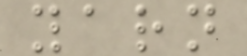yarn
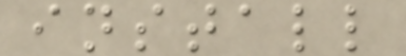install
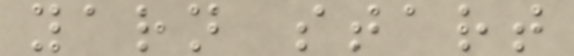yarn start
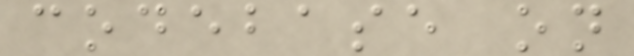codebase on
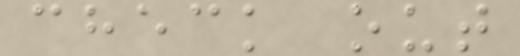check out
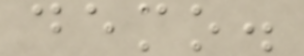demo.
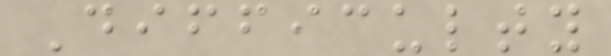Difficulty
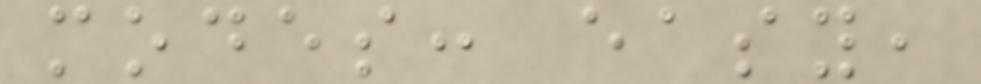modes: easy,
